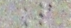P
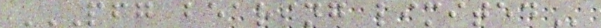PFG BEARING LIMITED
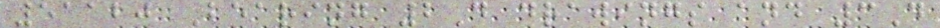51120 Bearing 2D drawings and 3D
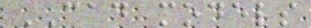CAD models
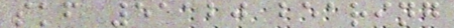skf 51120 bearing
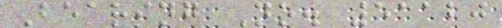Bearing No. 51120
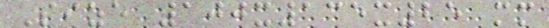Size 100x135x25 mm
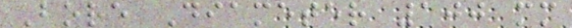Bore Diameter 100 mm
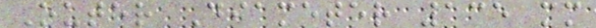Outer Diameter 135 mm
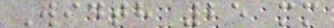Width 25 mm
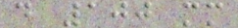d 100 mm
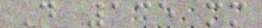D 135 mm
